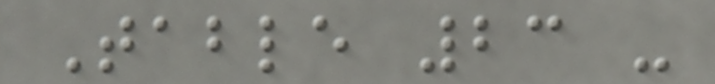Table 23 -
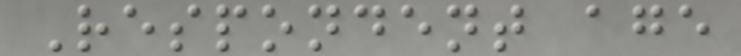Respondent age
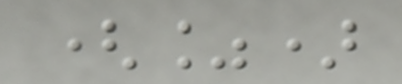(%)
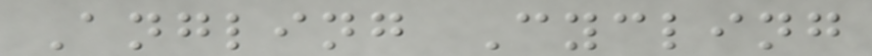Angling Cycling
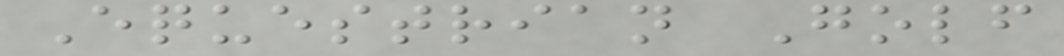Equestrian Golf
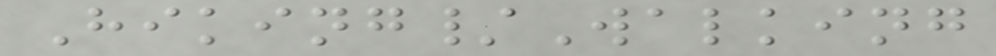Hiking/Walking
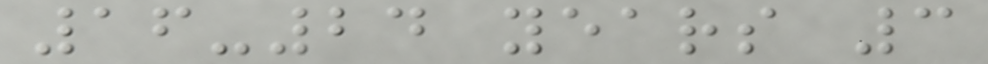16-24 years 3
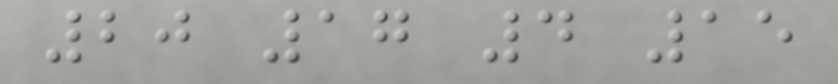20 17 4 15
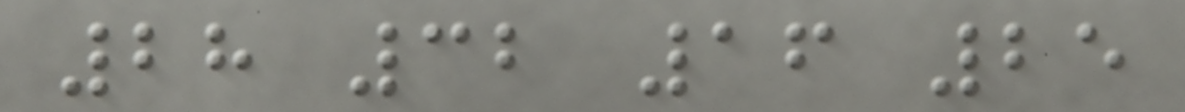28 32 16 25
